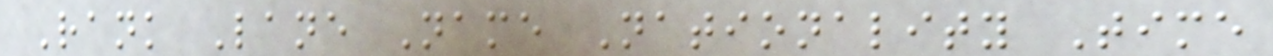Rank Lane Name Nationality Time
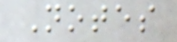Notes
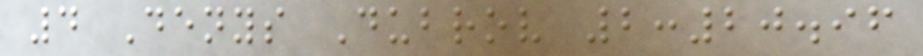4 Denys Dubrov 2:20.96
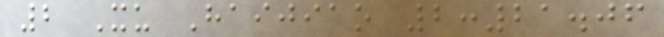2 Xu Haijiao 2:21.06
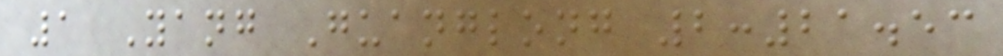1 Yang Guanglong 2:21.53
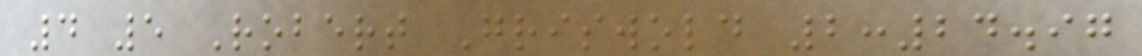4 5 Robert Griswold 2:24.97
